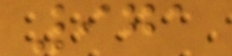971
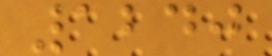1240
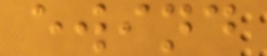ewind
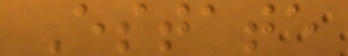Estate
